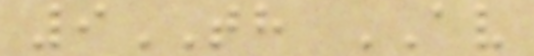9TH AV
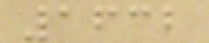1632
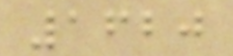1620
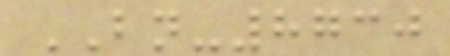BN-8730
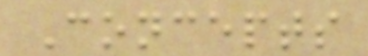Concepts
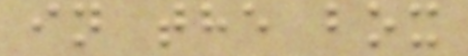in the box
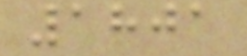1801
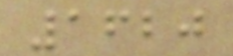1620
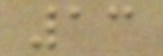13
